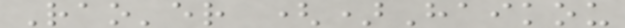Rao'er ()Haikou
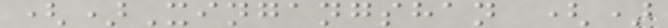()Xingangshan ()
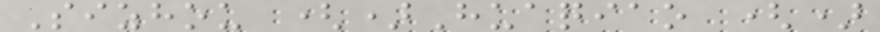Sizhou ()Huaqiao ()
